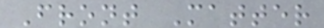Front Matter
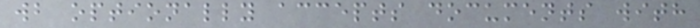wb optionally accepts documents with
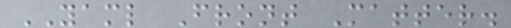YAML Front Matter.
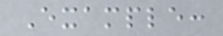Example:
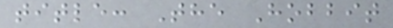title: The Hobbit
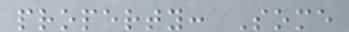property: Some
